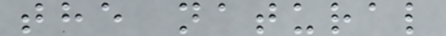the natural
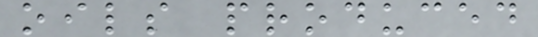oils produced
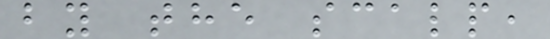by the scalp,
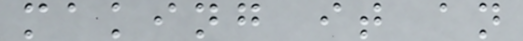making it an
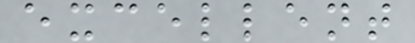excellent
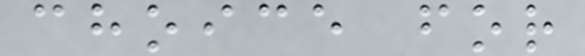choice for
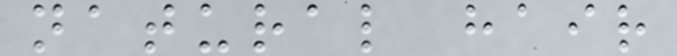natural hair
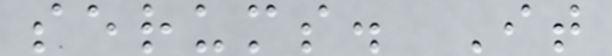serums. It
